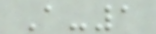A-1
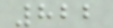822
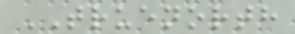TRUENORTH
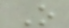O
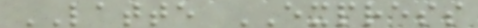LATTE EXPRESS
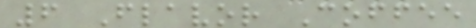6 Flavor Coffee
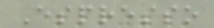Espresso
